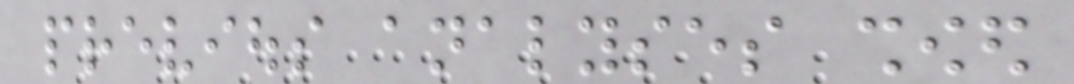previous analyses showed
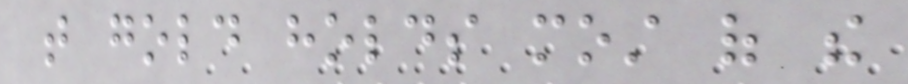that gold holds most of the
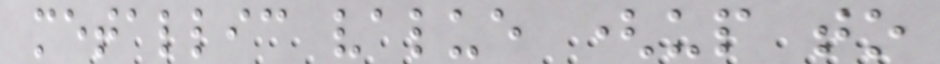metallic value (up to
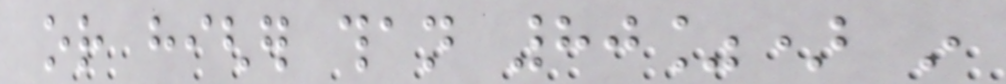or higher than 80%) in
